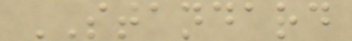STANDARD
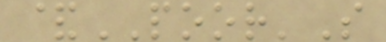&POOR'S
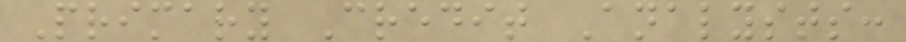Primary Credit Analysts:
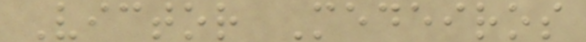Victor Medeiros
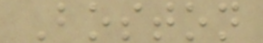Boston
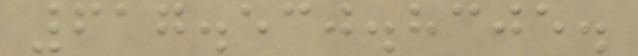617.530.8305.
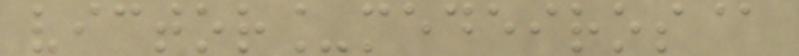victor_medeiros@
